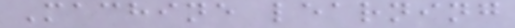Machine learning
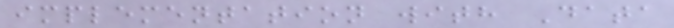implementation with Data
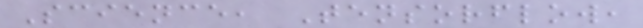Science, Tensorflow,
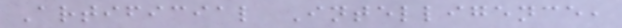Artificial Intelligence,
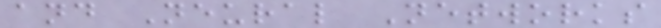and Neural Networks
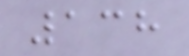138
